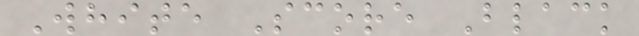White Score Black
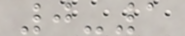0-1
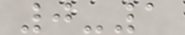0-1
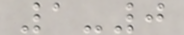1-0
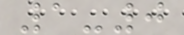1-0
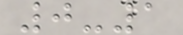0-1
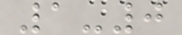1-0
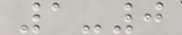1-0
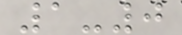1-0
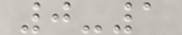0-1
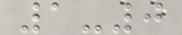1-0
